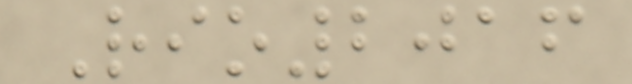Rio2016
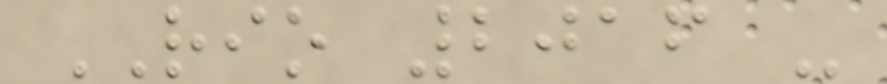RIO 2016 -
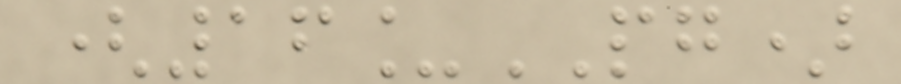(16_PG)
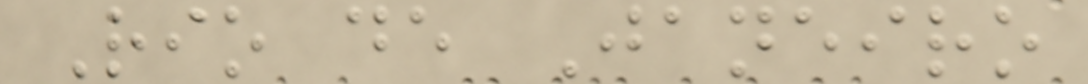Rio de Janeiro
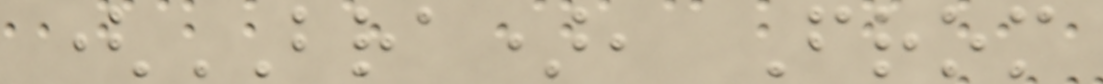(BRA), From
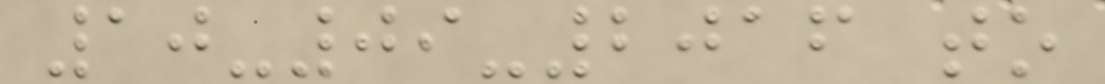10-09-2016 to
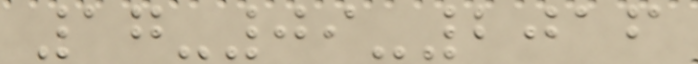17-09-2016
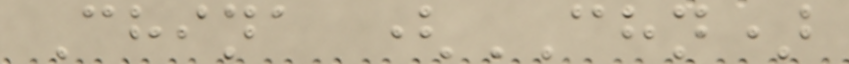China (CHN)
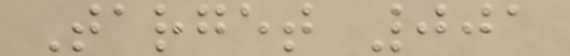Target 001
